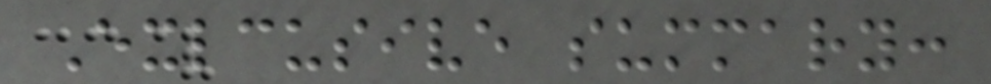Exlcusive summary:
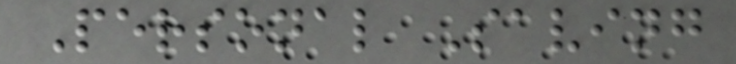Personal Saving
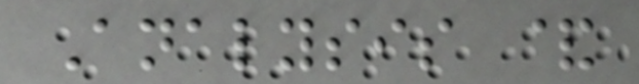Analysis &
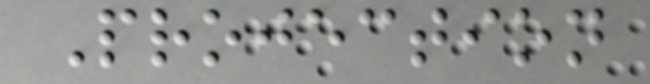Projection
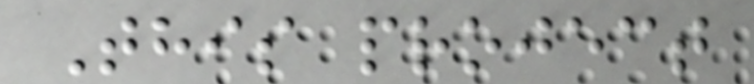This project
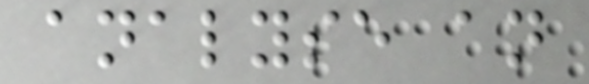analyse an
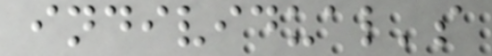individual's
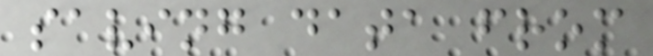saving data from
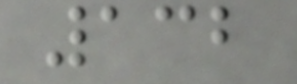132
